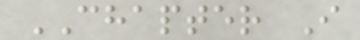CHAPTER I
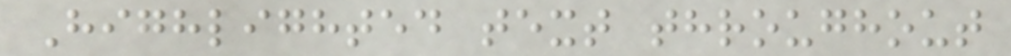Highlighted text throughout
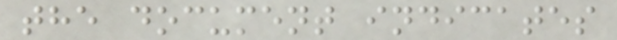the document indicates
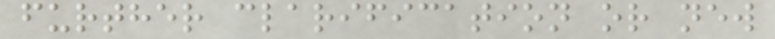further clarification or new
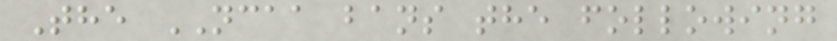The NCAA bans the following
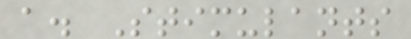a. Stimulants
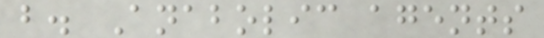b. Anabolic agents
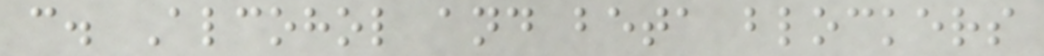c. Alcohol and beta blockers
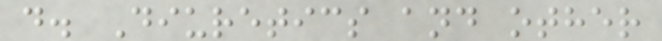d. Diuretics and other
